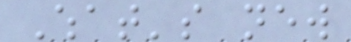What's new
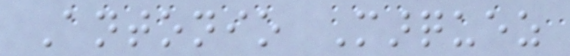Antonio Marquez
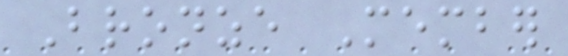Bronze Member
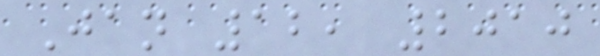Jan 12, 2010
